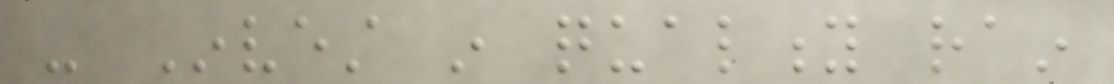- Invest in quality rain
